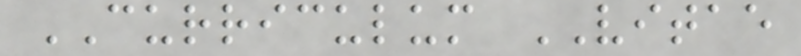CURRICULUM VITAE
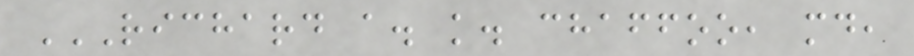RICHARD A. K. CHAFFOO, MD,
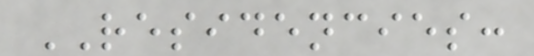RESIDENCIES:
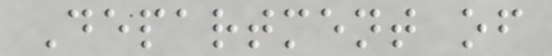Department of
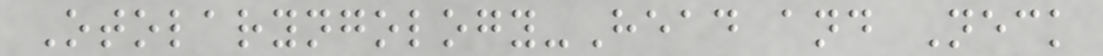Otolaryngology-Head and Neck
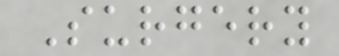Surgery
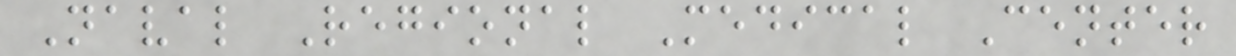Naval Regional Medical Center
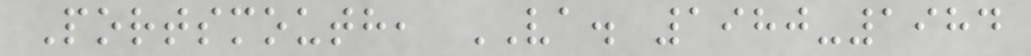Portsmouth, VA. 1980-1984
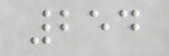254
